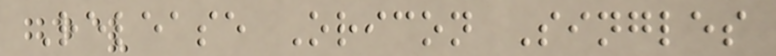Release Oricon Singles
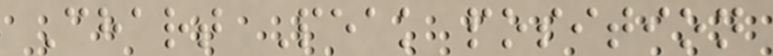Chart Peak position
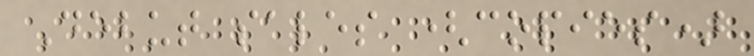Debut sales (copies)
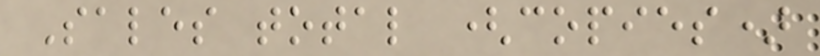Sales total (copies)
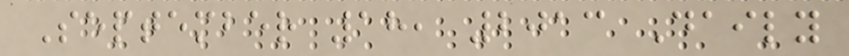September 18, 2013 Daily
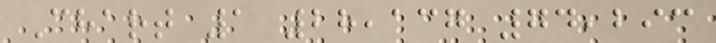Chart 1 28,137 74,293
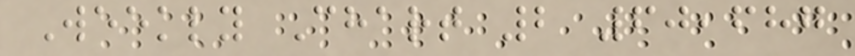Weekly Chart 2 60,687
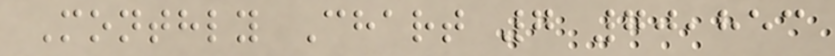Monthly Chart 7 70,853
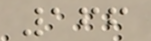166
